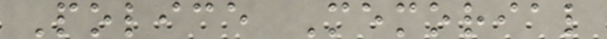Police Memorial
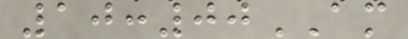10:00AM
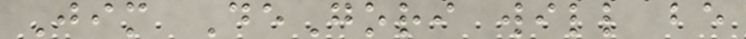Jim DeGori will be
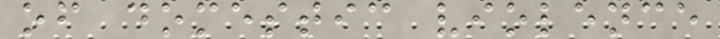of domestic violence
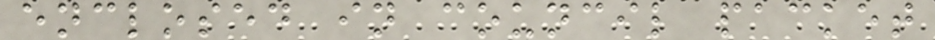enclosed in council packet
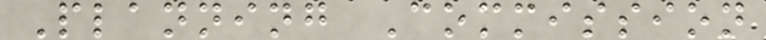Planning Commission
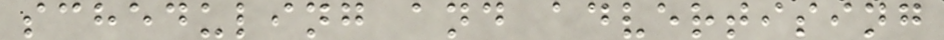scheduling and advertising
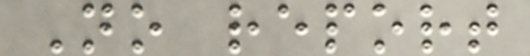No report
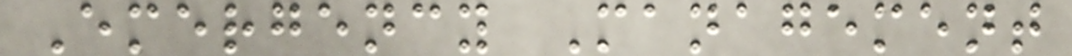Emergency Management
